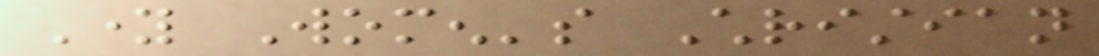Young Women's Christian
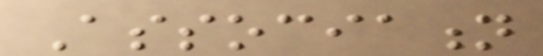Association
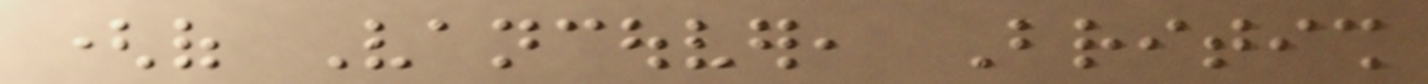(of Vancouver, British
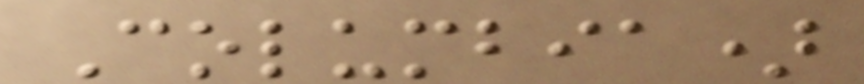Columbia)
